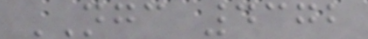NGC 4372
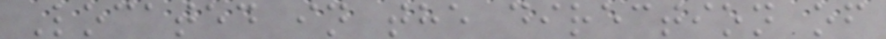Located in the direction of
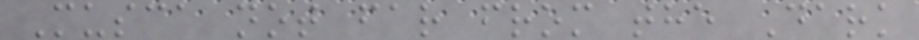Musca not far from the Dark
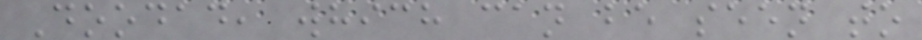Doodad, which can be seen to
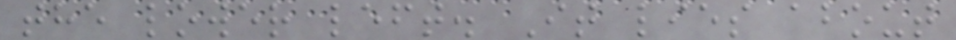the lower left. It lies about
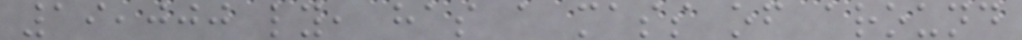19,000 ly, has a mass of around
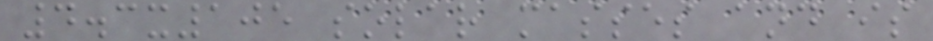4.3x105 solar masses and is
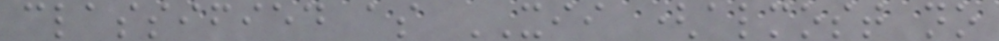classified as XII (almost no
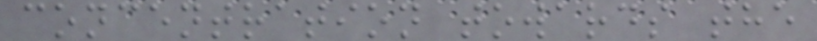concentration towards the
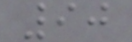90
